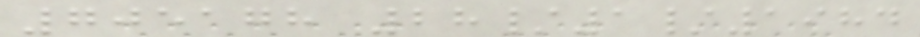705178 28/1/1984
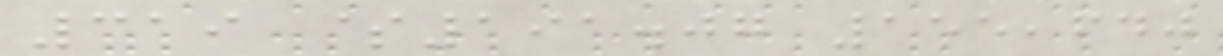319 $191.07 155,640
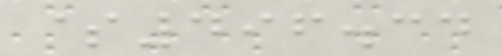$496.34
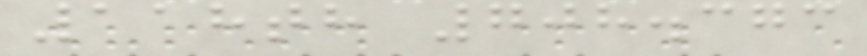118th 708.373
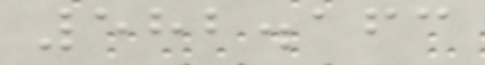582.163
